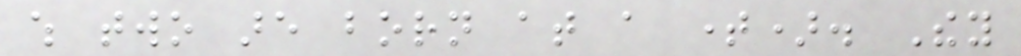which two are born at a time). They
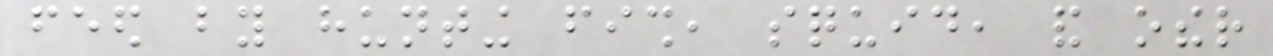feed by hunting fish, squid, and other
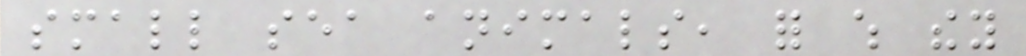small sea animals, for which they
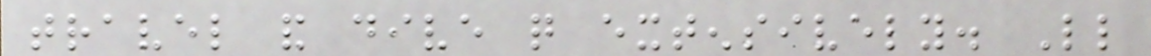travel and dive quite extensively. Little
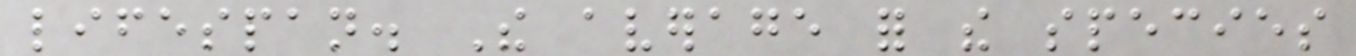lifespan. The average for the species
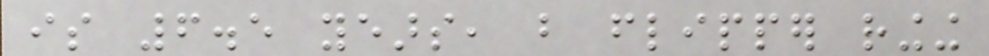is 6.5 years, but flipper ringing
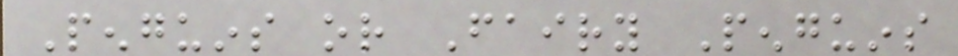Penguins or Fairy Penguins
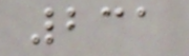231
